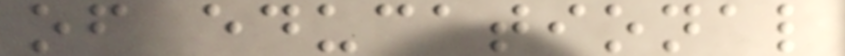of educational
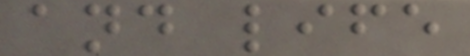and life
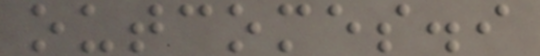outcomes.i
